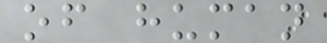of human
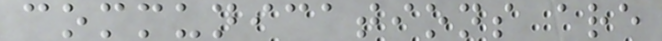communications are
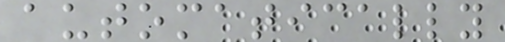automatically
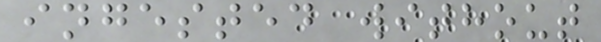ingested without
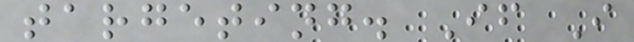targeting. If I
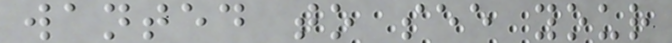wanted to see your
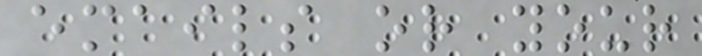emails or your
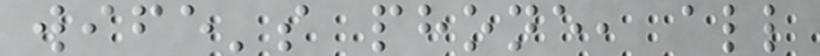wife's phone, all
